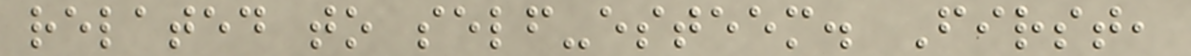related to self-esteem. First,
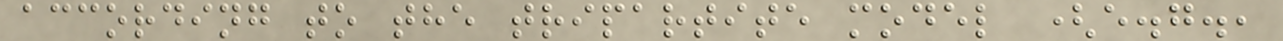according to the tripartite model (e.g.,
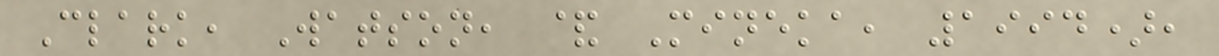Clark, Watson, & Mineka, 1994),
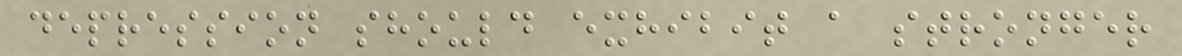depression should exhibit a stronger
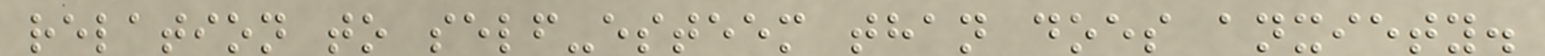relation to self-esteem than does anxiety.
